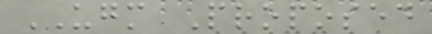UGM Proposed
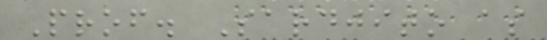Prof. Sardjito as
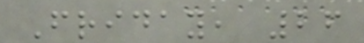Friday, 26
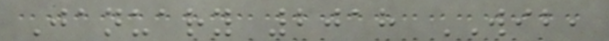January 2018 WIB,
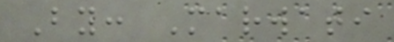By: Marwati
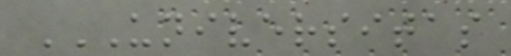UNIVERSITAS
